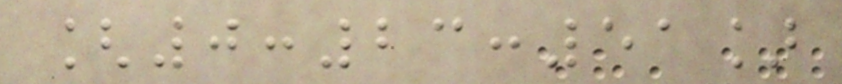[0:23:51]
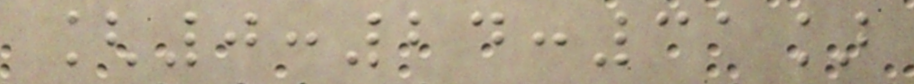[0:24:31]
